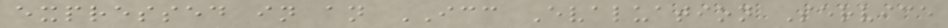expressed in an ICC Evaluation Service
